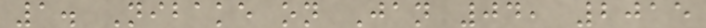1. Nibake on Jan 04, 2015
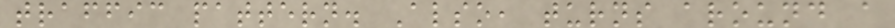traffic pattern. Also, turns around a
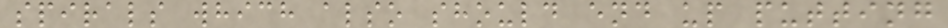spirals which also should end up putting
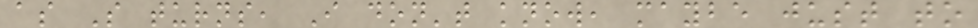as S turns, I don't know, maybe just to
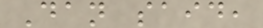Dan said,
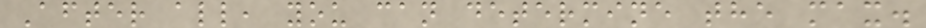After all, you can determine the max.
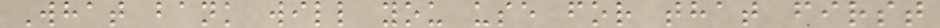What bank will you use for that first
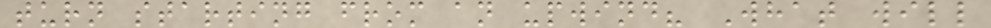turn starting from an upwind? What will
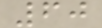60
